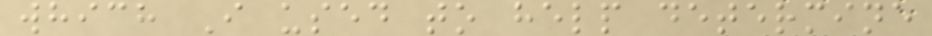which I used to help determine
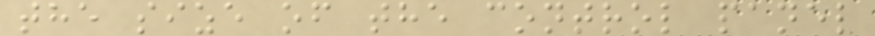the size of the control panel
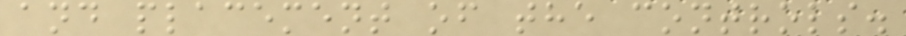and placement of the controls.
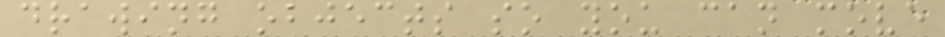drawing objects so you can move
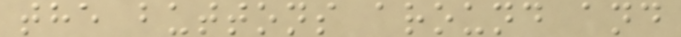the buttons around and
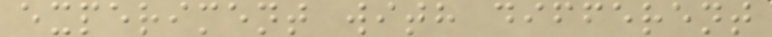experiment with different
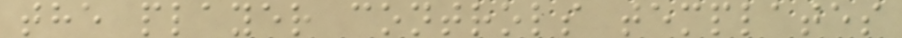the player controls templates
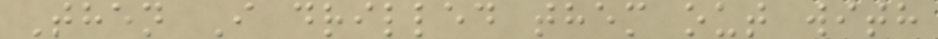Then I drilled them out with
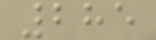285
